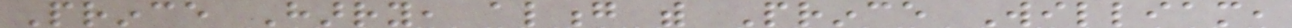Prince Harry, along with Prince William,
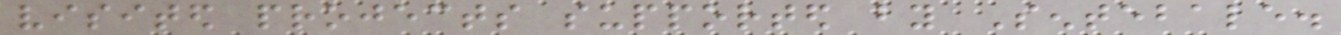visited projects supported by Sentebale.
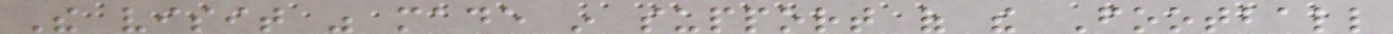The visit was made in support of the Football
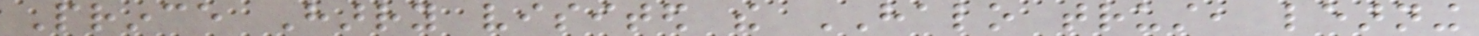Prince Harry visited the HALO trust, learning
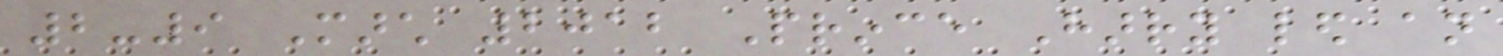2-9 March 2012 Prince Harry led an
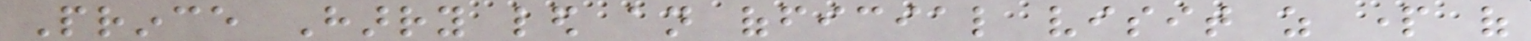Prince Harry led an official visit as part of
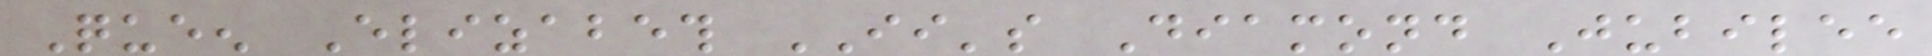Queen Elizabeth II's Diamond Jubilee
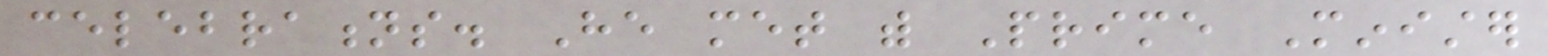celebrations. He met with Prime Minister
